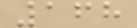168
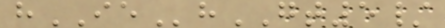hIEhGT5/
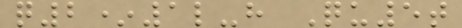q2*1l-h Qu5t
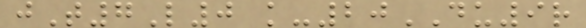jT7L0 k-20DU9r
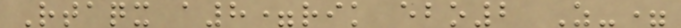Rtaqx a8=rik ebo2 Z-=
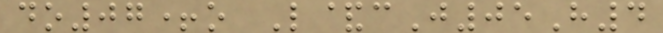do07+o L&cJ05H4
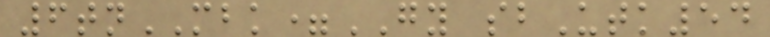6tnMBK=GY sbUtk54
